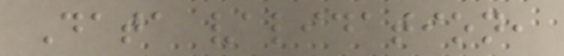Data validation,
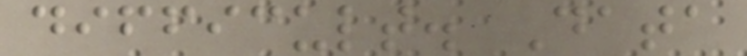difficult. Data
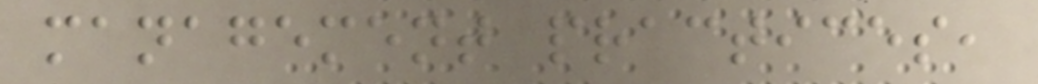management practices,
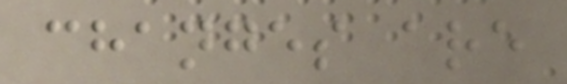changes are
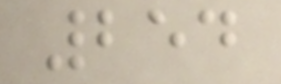254
